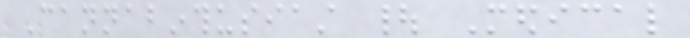Cannabinthusiast | Medical
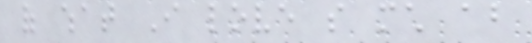of what I love so much about
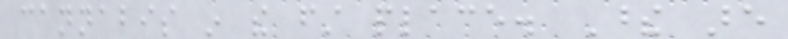cannabis in the first place. These are
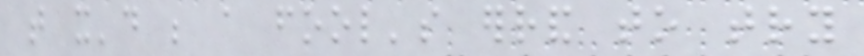that it'd be a fool's errand to try
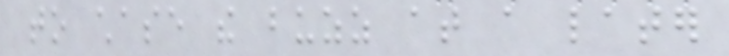to chase the buzz at a later
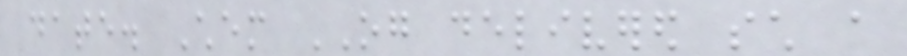date. Chem OG delivered such a
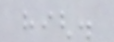high.
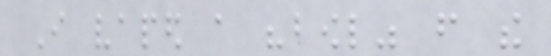I vaped a "bowl" from the
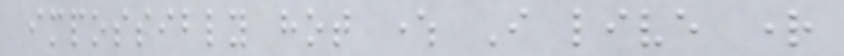impossibly hot where I live right
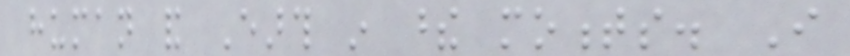human and Earth in these moments. I
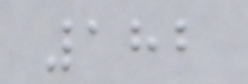182
